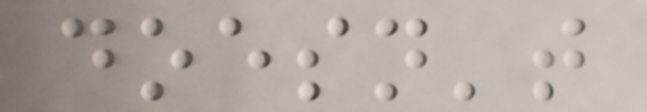doesn't
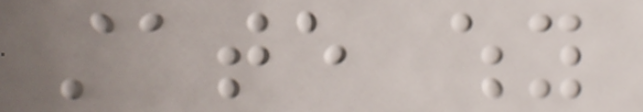state why
